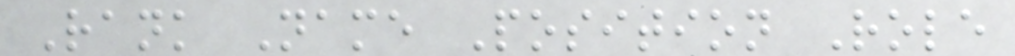Rank Name Position Role
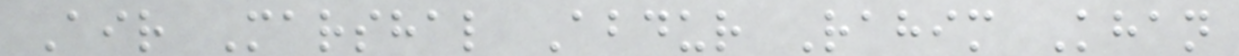Air Marshal Abdur Rahim Khan
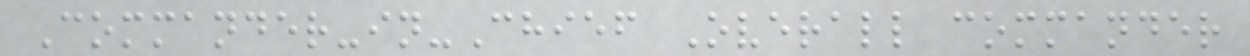Commander-in-Chief Overall commander
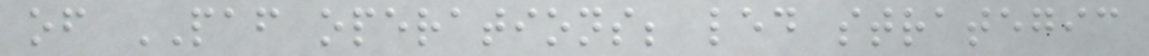of PAF operations; led strategic
